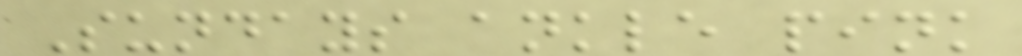Sundays ankle pink
